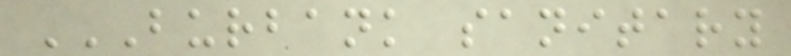BURBANK SANITARY
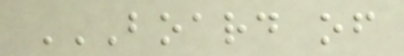BOARD OF
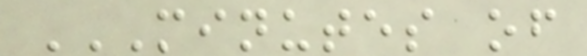MINUTES OF
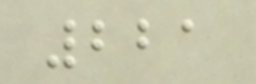221
